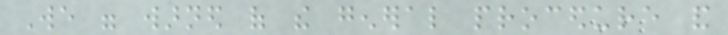We were warned of the general procedure and
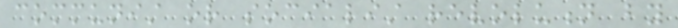communist or socialist revolution by
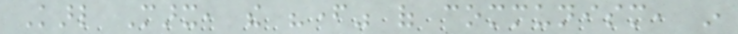Karl Marx, the "father" of communism, in
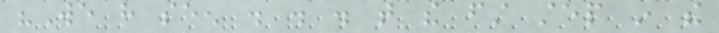"We have seen . . . that the first step in the
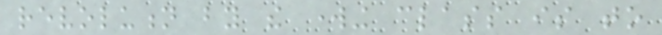revolution by the working class is to
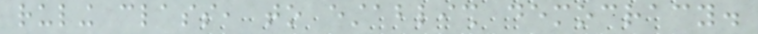ruling class, to establish democracy.
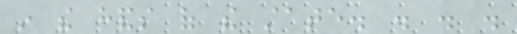in the hands of the state. . . .
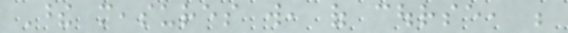These measures will, of course, be
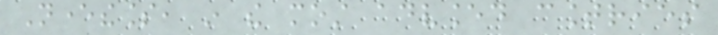Nevertheless, in the most advanced countries
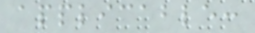applicable:
